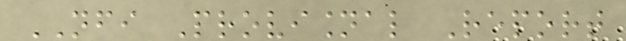NFI Provisional Report
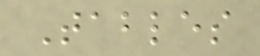Tables
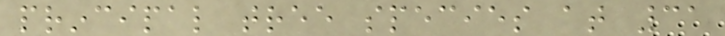principal tree species at 31
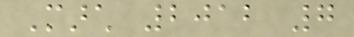March 2012 7
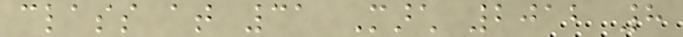class at 31 March 2012 8
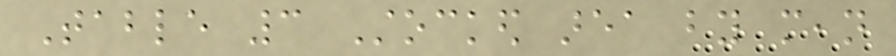Table 3 Stocked area by mean
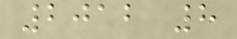2012 8
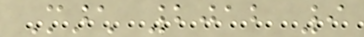March 2012 9
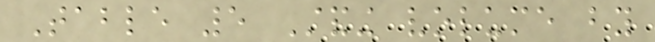Table 5 Standing volume by
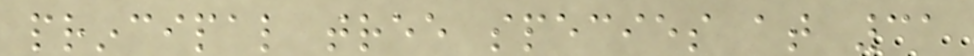principal tree species at 31
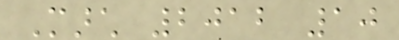March 2012 10
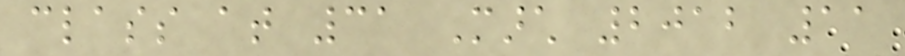class at 31 March 2012 11
